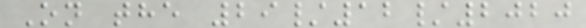On the 29/12/2020
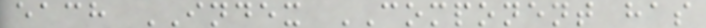each INDEX COMPONENT has
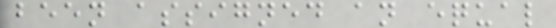been assigned an equal
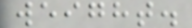weight.
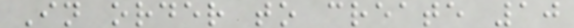In order to create 10
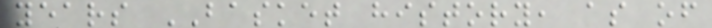years BASKET history, as of
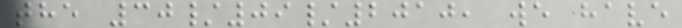the 30/09/2010, we have
